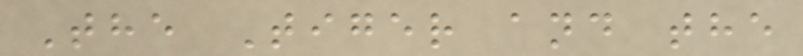The Tiger and the
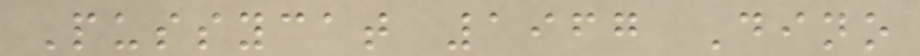Pussycat 1967 Dino
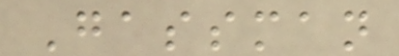Gassman
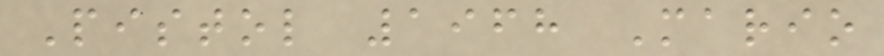Pistol 1968 Mario
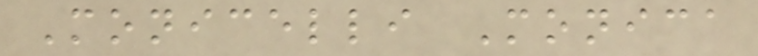Monicelli Monica
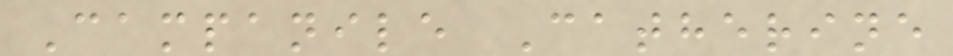Campanile Catherine
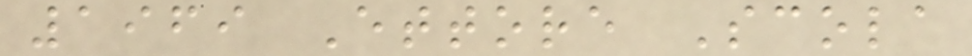1969 Ettore Scola
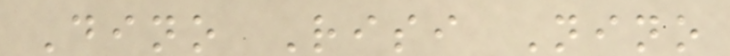Dino Risi Nino
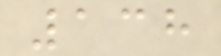138
